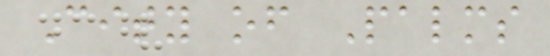City of Palms
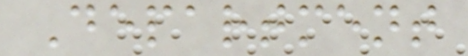Department
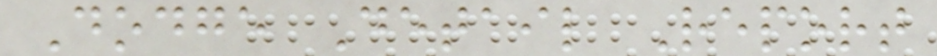Dodge Detail Report
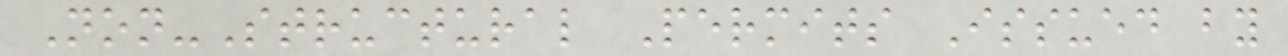Non-Structural Permits Issued by
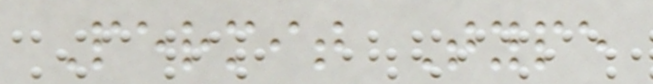Permit Type
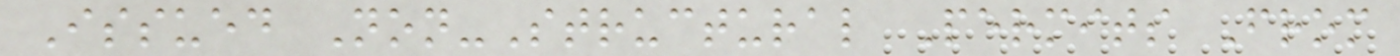Issued Non-Structural Permits From
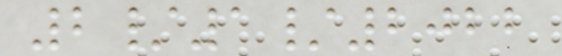2/1/2022
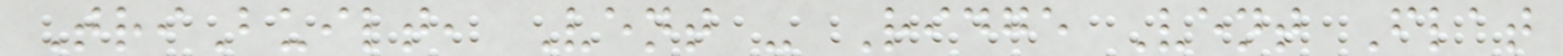TriBuilt, Vent - Ridge Vent Flat
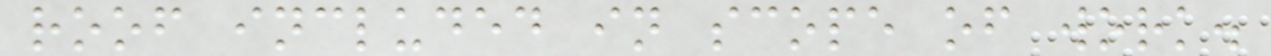roof included in scope of work.
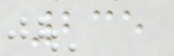235
